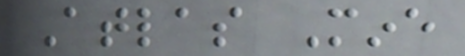Atlas Mine
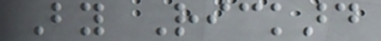By Rickard
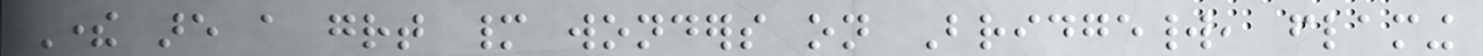There are a great many wonders on Bridgeworld, flaming
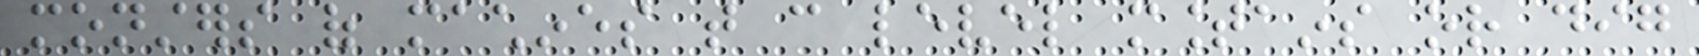monsters of machines that can level mountains or dig
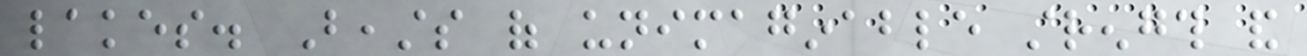lakes. Beasts of unimaginable strength and
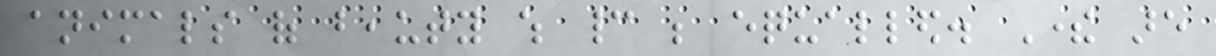animals of beauty which cannot be equalled. There are
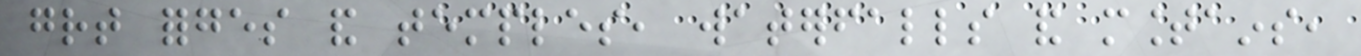great forges and temples, waterfalls and mountains,
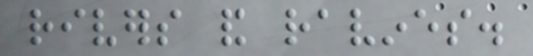rivers and ravines.
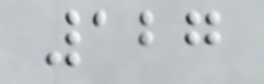127
